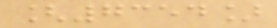[7354]
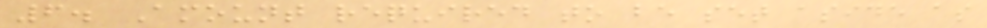6. Amount required to be set aside as
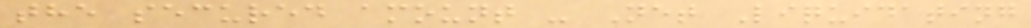the secured amount - Net Liquidating
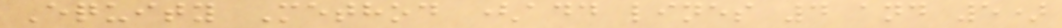Equity Method (add lines 4 and 5)
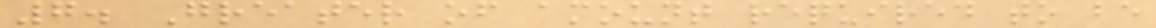7. Greater of amount required to be
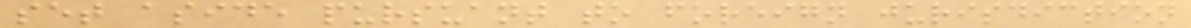set aside pursuant to foreign jurisdiction
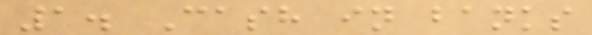1. Cash in banks
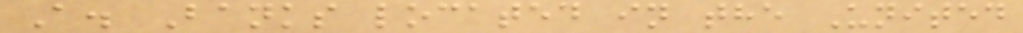A. Banks located in the United
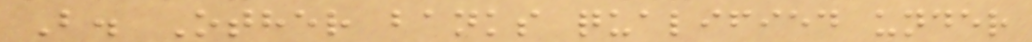B. Other banks qualified under
